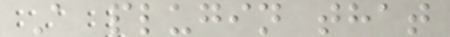A plugin that
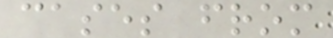cases from
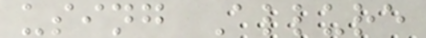using Allure
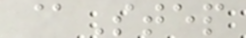@Step
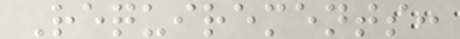Requirements:
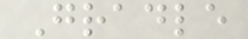Gradle
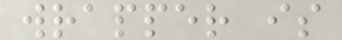wrapper is
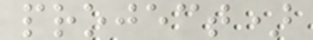project)
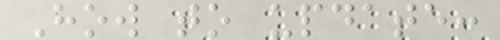How to update:
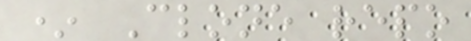* Clone repo
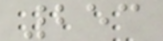253
